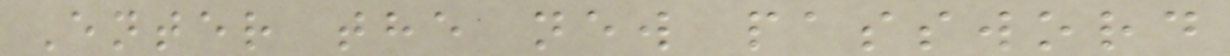Enter the new password
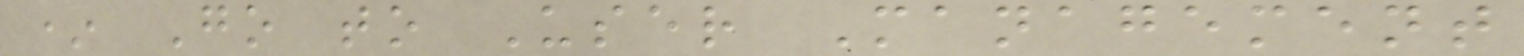* Go to User Management
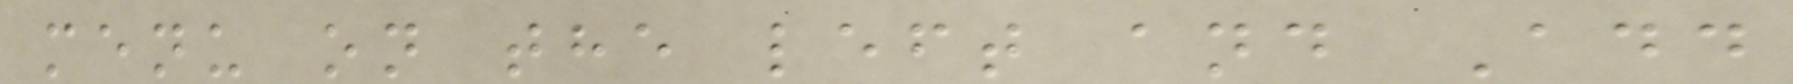menu on the left and Add
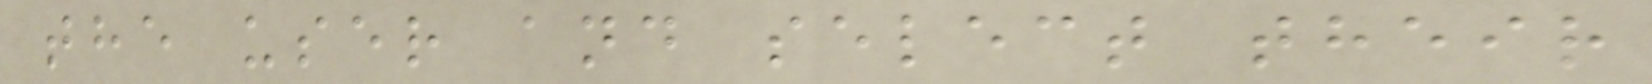the user and select their
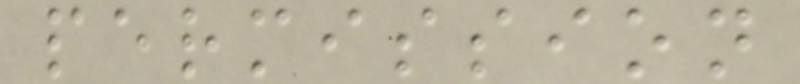permission
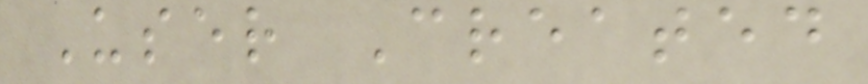User Created
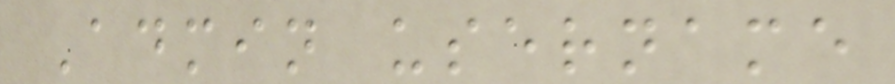Admin username
